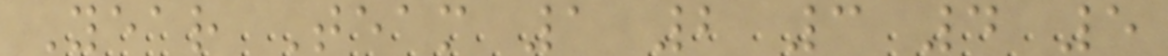Year Team 1 2 3 4 5
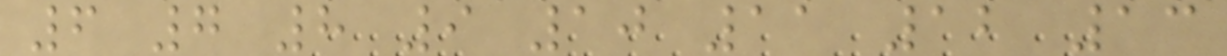6 7 8 9 10 11 12 13
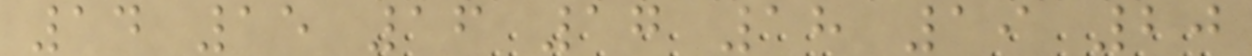14 15 16 17 18 19 20
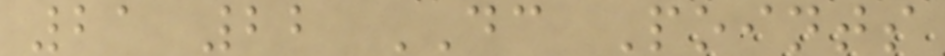21 22 DC Points
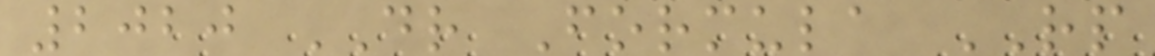2020 DR Formula RP
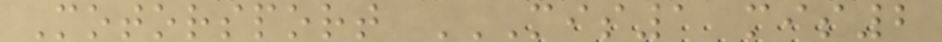Motorsport MIS1 MIS2
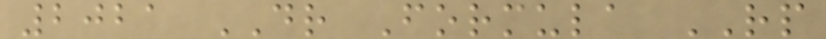2021 DR Formula RP
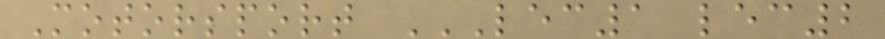Motorsport LEC1 LEC2
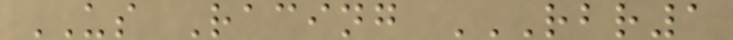US Racing RBR1
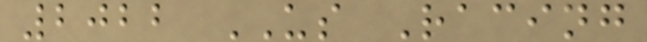2022 US Racing
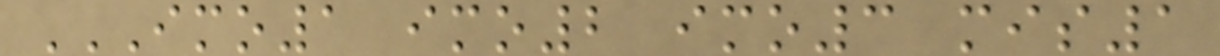IMO1 IMO2 IMO3 MIS1
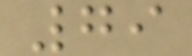79
